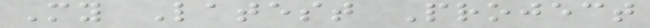My Latest Project
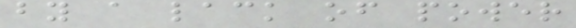by a lack of power
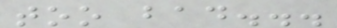too bad...
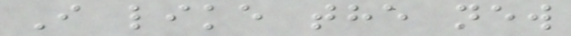I like the new
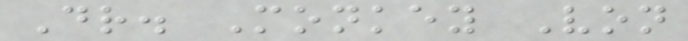Dr. Monkey Von
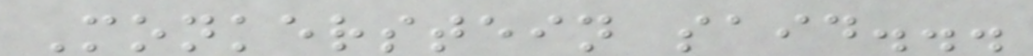Monkerstein said...
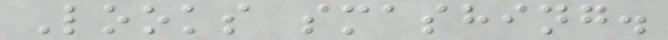Looks smashing.
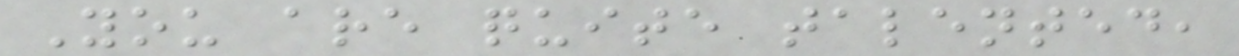You are quite talented,
